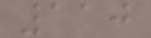110
